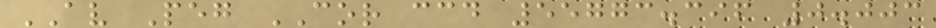AV Peg COR ccd 55773.396 0.003
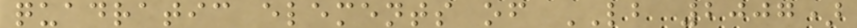quadratic elements of LB 2007)
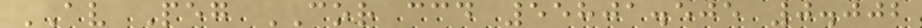AV Peg COR ccd 55801.505 0.002
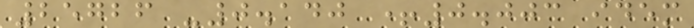25726 -0.140 +0.003 idem
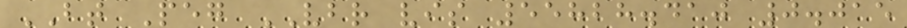BT Peg VBR vis 55828.410 0.015
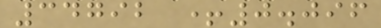34792 +0.096
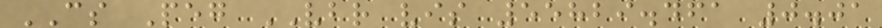CS Peg VBR vis 55829.461 0.01
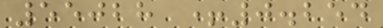55028 +0.254
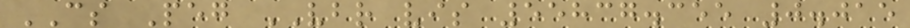CS Peg VBR vis 55837.355 0.015
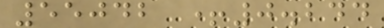55042 +0.244
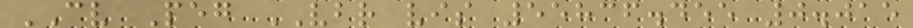CV Peg VBR vis 55836.455 0.015
